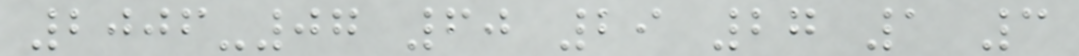2006-07 60 29 27 1 3
